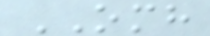OMH
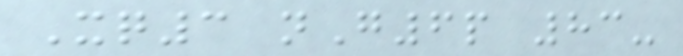Xq3 nG6p 83-
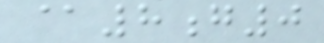@8g0
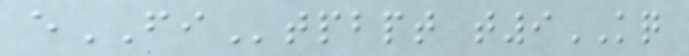eFItpbpt t9KQ
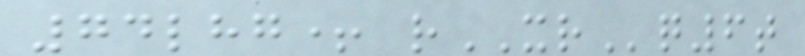74lhg+ rXRq6t
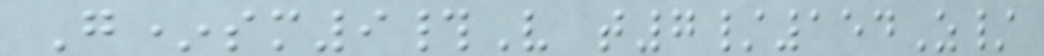G*sm9#V t7/154Z/
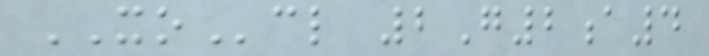XOcl 2G2a4
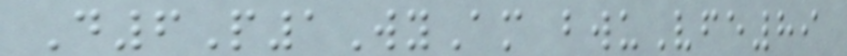D6P1WyAm bwuVfe89
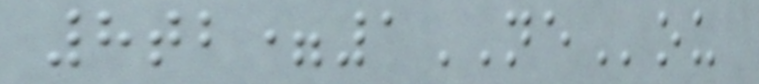8tb=1NEou
